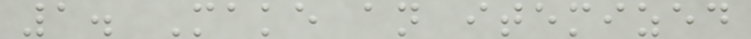1. Make an itemized
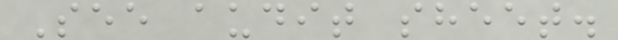See audit sheet.
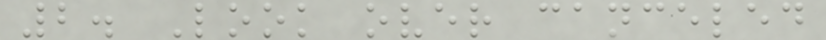2. Look over canceled
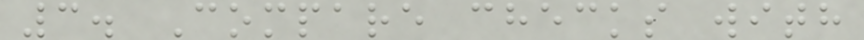3. Compare checks with
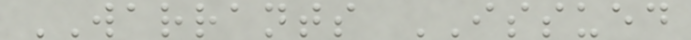WARRANTS ISSUED
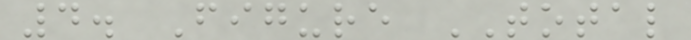4. Figure TOTAL
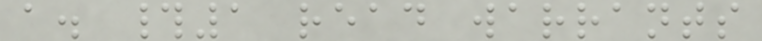a. #1 read warrants
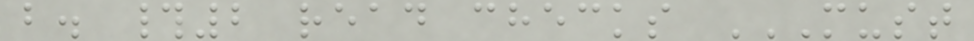b. #2 read checks MUST
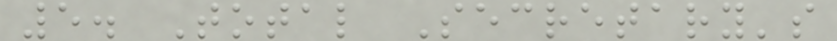5. Total Secretary's
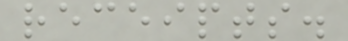receipts.
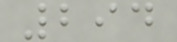294
